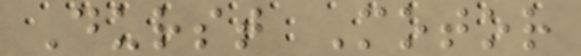Durst Motor
